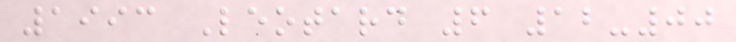1993 Leotard 6 12-00
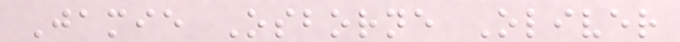Jamie Osborne Oliver
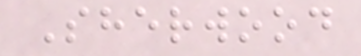Sherwood
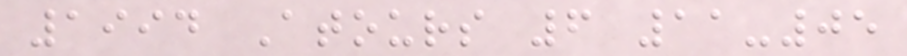1994 Atours 6 11-05
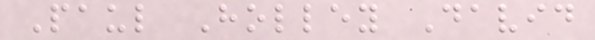Paul Holley David
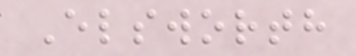Elsworth
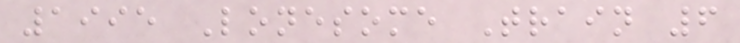1995 Lonesome Train 6
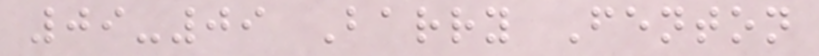09-09 Barry Fenton
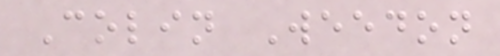Colin Weedon
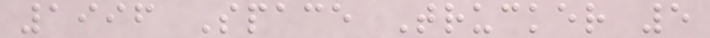1996 Space Trucker 5
